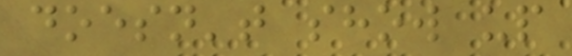doesn't show up
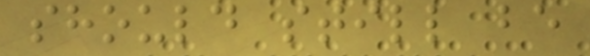should still be
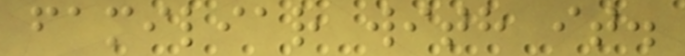familiar with it.
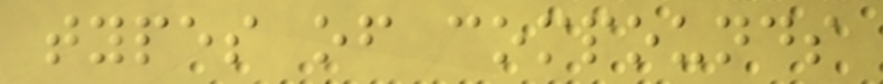types of compounds
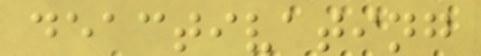deactivating
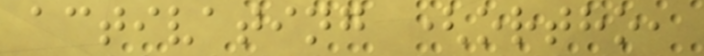activating (ortho,
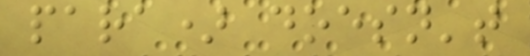para) doesn't
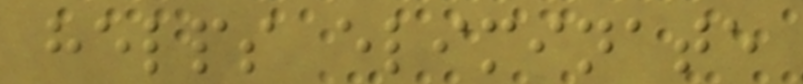helps eliminate
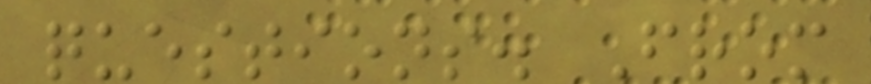questions. From
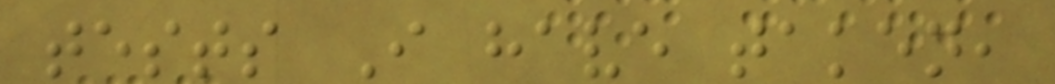tests I have taken,
